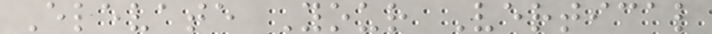Elevate Your Vertical
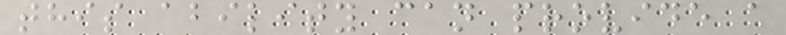this ability can provide a
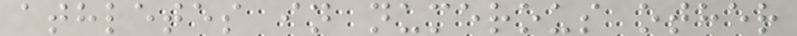athletes in numerous other
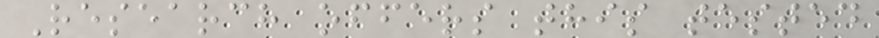Research offers this tested
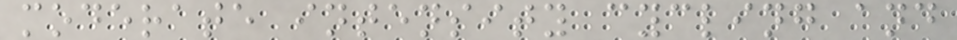moderate intensity cycling and
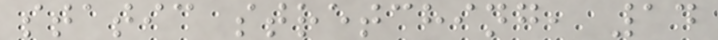static stretching, 14
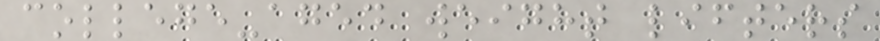college-aged weight lifters
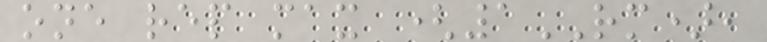one rep max (1RM),
